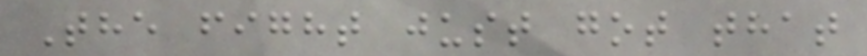The fight just got that
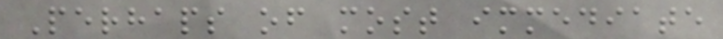Perhaps of most immediate
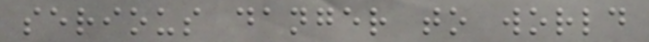serious danger to world
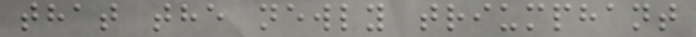that the newly triumphant
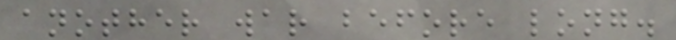another war before long.
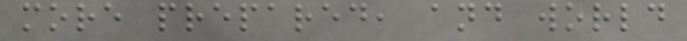more prepared, and world
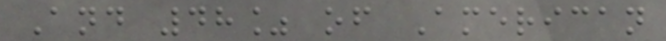And 48% of American
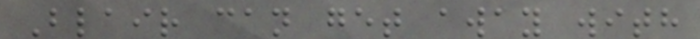Blair can get away with
